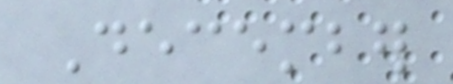December
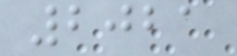2021
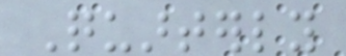Quarterly
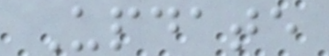Update
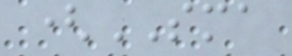(SMA
